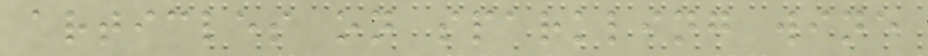articles on sparkling wine
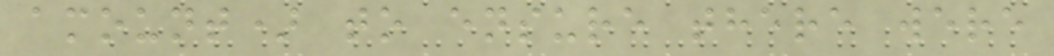amount) to ensure there were
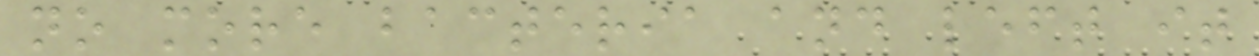no more bacteria and left it
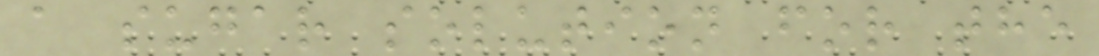a sugar solution for the
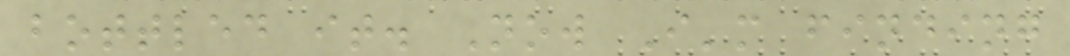bottled it. Now I'm finding
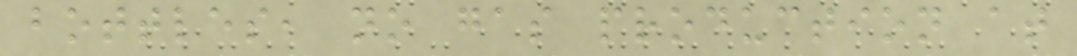bottles, no gas production at
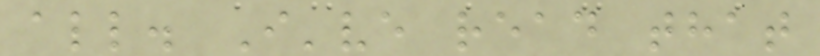all. I've read that
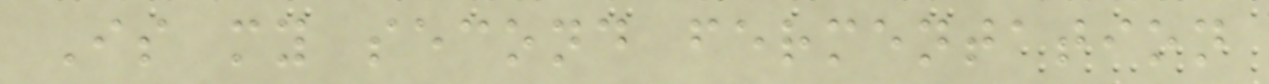Is my second fermentation
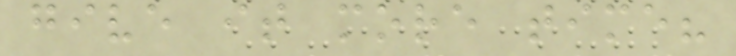give it more time?
